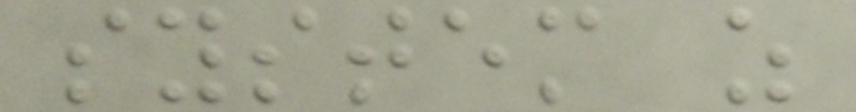system z
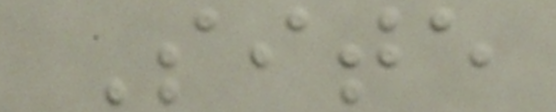Site
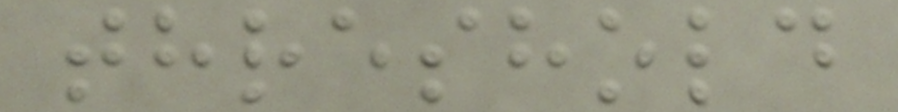threshold
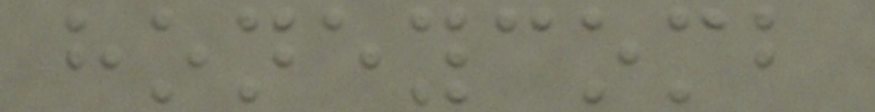honeycomb
